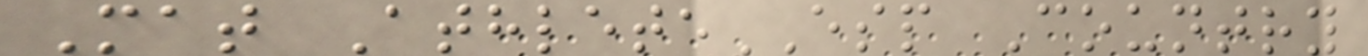Mat AthleteESP Country
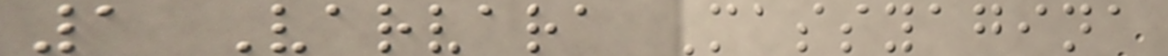1 Varvara Massyagina
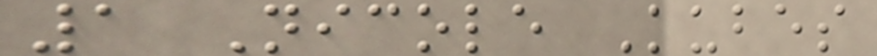1 Nicole Kubes
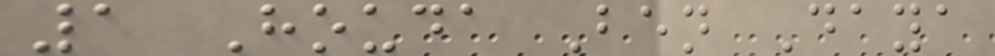1 Houda Ben Daya
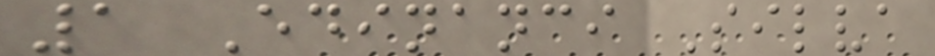1 Edinanci Silva
